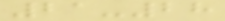21-28
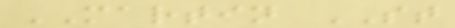MARTIN ST
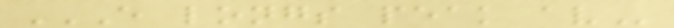E LONGS PEAK AV
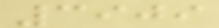3909
